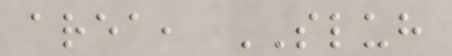area, SLUH
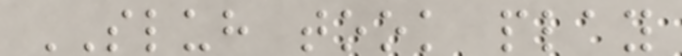SLUH took play
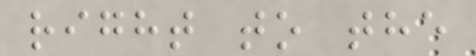right to the
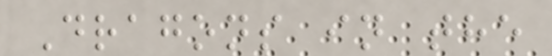Dragons in the
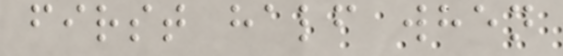first half when
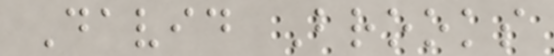David Brooks
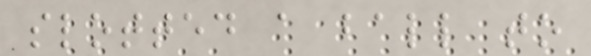slotted a ball to
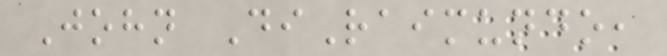John DiRaimundo,
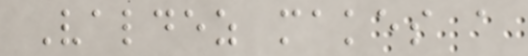Valdez makes a
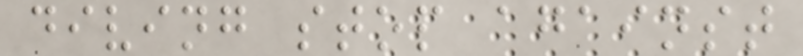diving stop against
